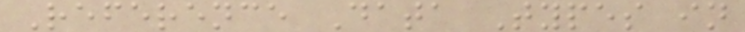Reference Data Types in
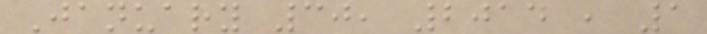January 30, 2014 , 1
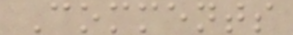Comments
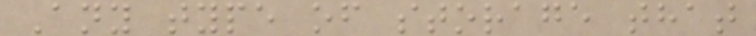Any type of storage that
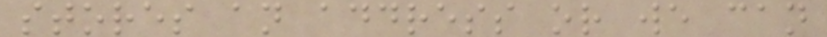stores an address or we can
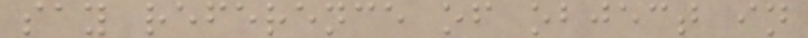say reference of object in
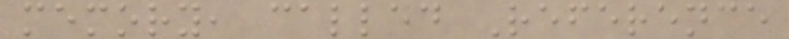memory, called Reference
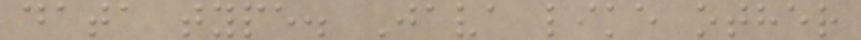data type. Java like other
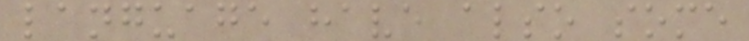language have also some
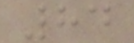84
